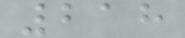218
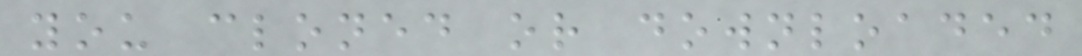you cloned or downloaded
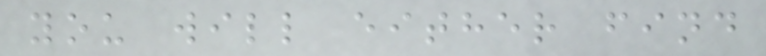you will either find
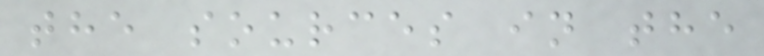the sources in the
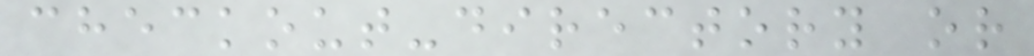checkout-directory or
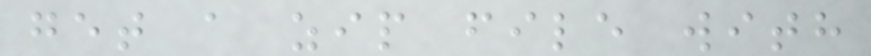get a zip file with
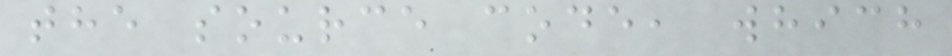the source code, which
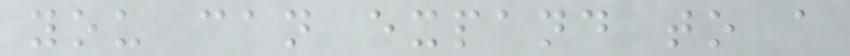you can expand to a
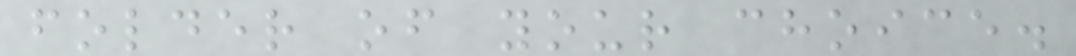folder of your choice.
